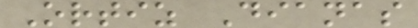Ortiz Dianas
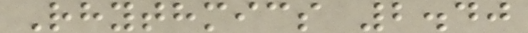Rhythmics 2.40
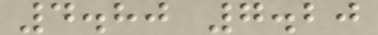4.80 7.20
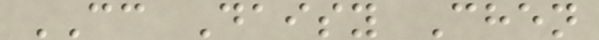CC Daisy Chen
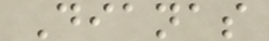Dianas
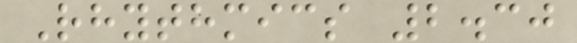Rhythmics 2.30
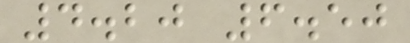4.20 6.50
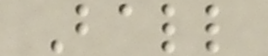Ball
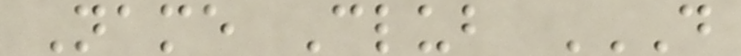Name Club D
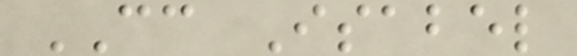CC Isabel
